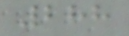288
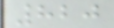820
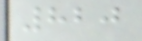820
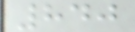840
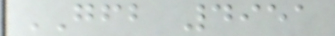GFB 4951
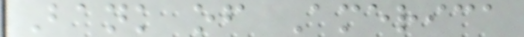Bank of America
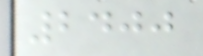2400
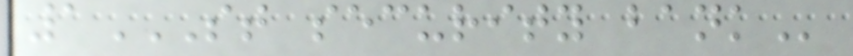1ST SECURITY BANK
